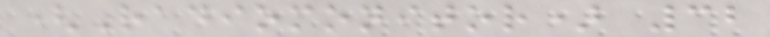(Radiomonitor) 32
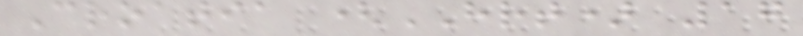Croatia (HRT) 17
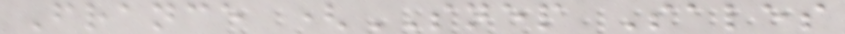France (SNEP Sales
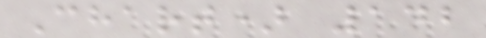Chart) 142
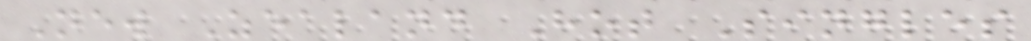New Zealand Hot Singles
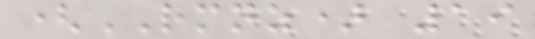(RMNZ) 19
